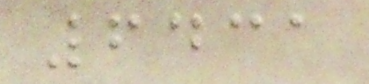6431
